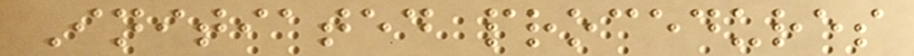Initiated procedures
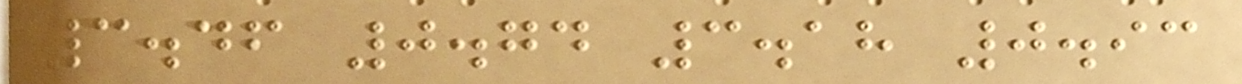3.46 0.74 3.18 0.93
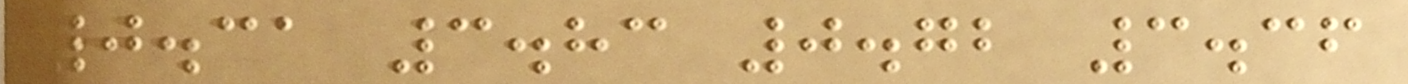0.31 3.83 0.72 3.36
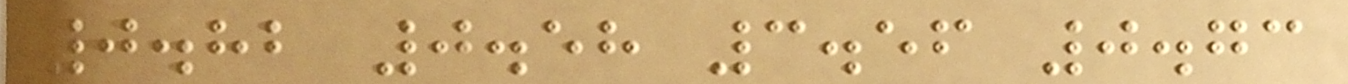0.82 0.58 3.56 0.73
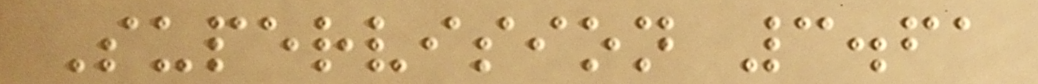Supervision 3.61
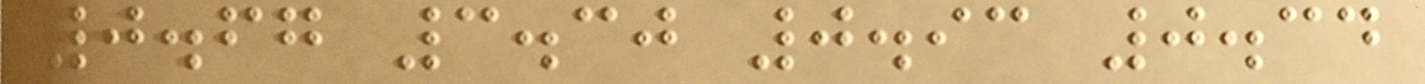0.67 3.30 0.93 0.34
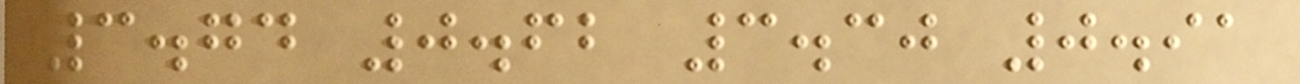3.74 0.62 3.30 0.91
